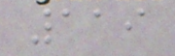119
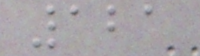121
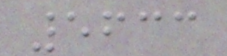5633
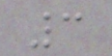3
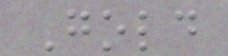Gold
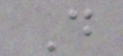D
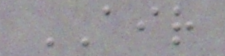AIR
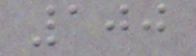100
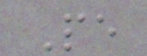Pe
